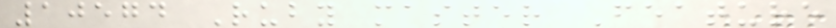10574 Ruby master Feature
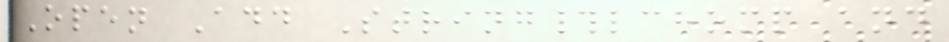Open Add String#lchomp and
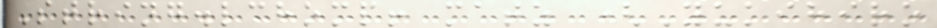String.lchomp! matz (Yukihiro
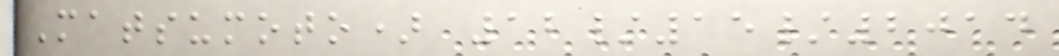Matsumoto) 12/15/2014
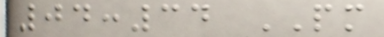04:34 PM
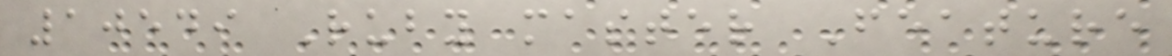10549 Ruby master Feature
